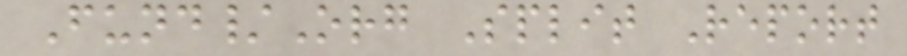Fund/Org Split Report
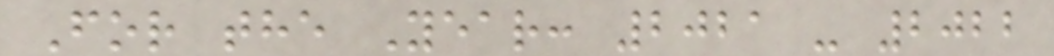For the Year: 2021 - 2022
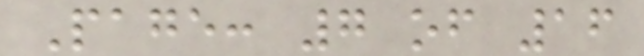Page: 7 of 16
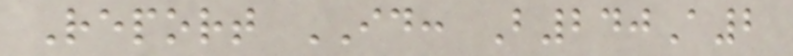Report ID: B240A2
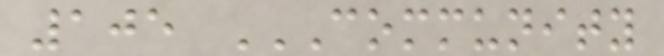105 COMMUNITY
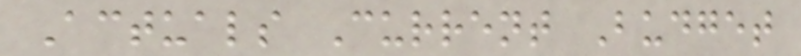Actuals Current Budget
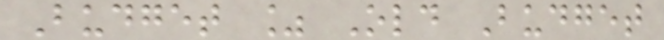Budget % Old Budget
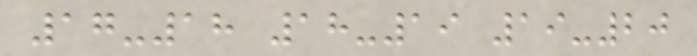17-18 18-19 19-20
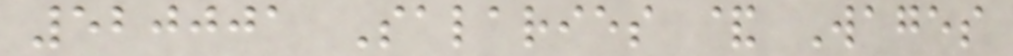520001 Salaries & Wages
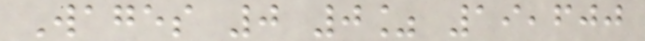Wages 0 0% 19,600
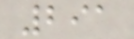291
